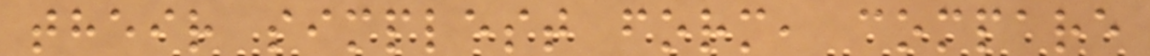their simplest form, compare
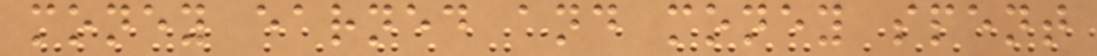money earned and money spent
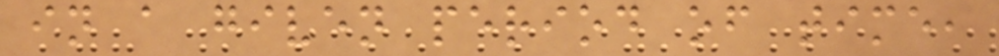in a given period of time,
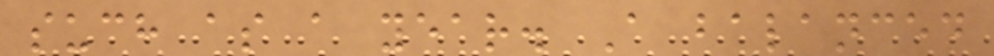such as a year. A balanced
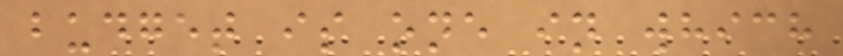budget is one in which
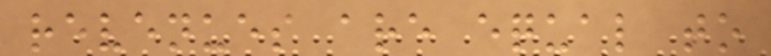revenues are equal to
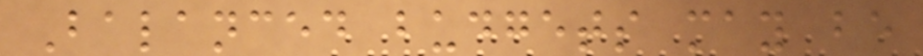Balanced budgets may be
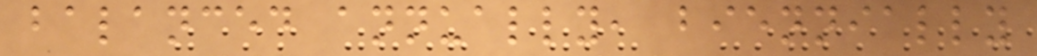balanced annually, biennially
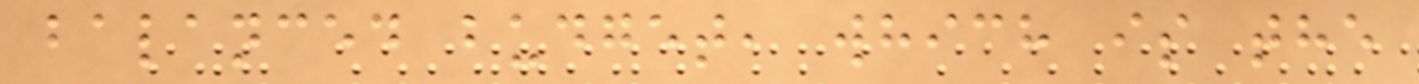balanced budget, which is the
